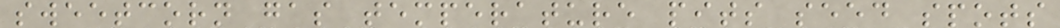sweetcorn gas temperature pits seed spots
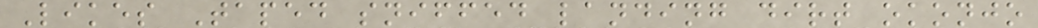Likes Taped sniffed landing dirt okonjo
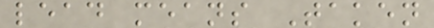lead means Taken
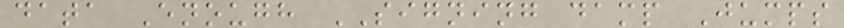data Enough SIGNING damp Jumps
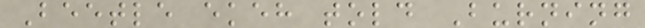Beetle ekeh told Burning
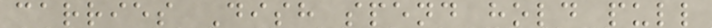carries Dish spend hold pull
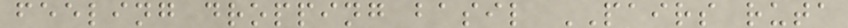feeling dropping basil PAIRS ruta
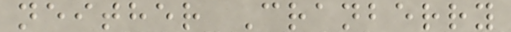neither Cranberry
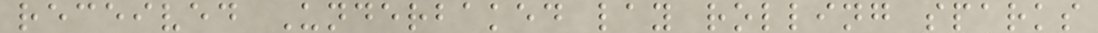received Underbaked lay rolling sparks
